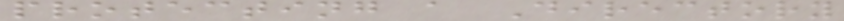protecting a Directory
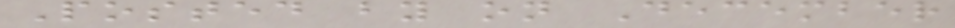Posted by on December
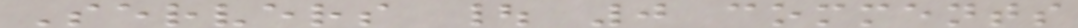Servers | 0 comments
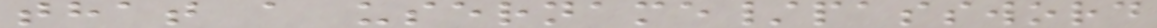that a username/password
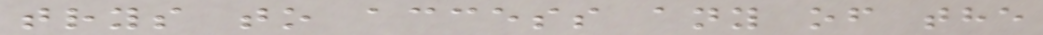trys to access any of the
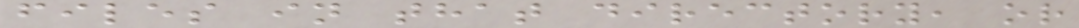files in that directory, or
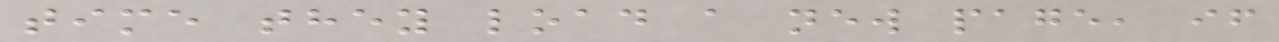time they load a new page, if
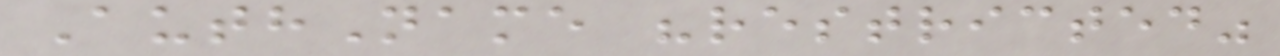AuthName "restricted"
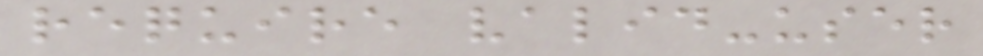require valid-user
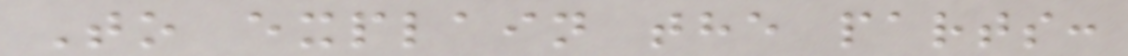To explain the parts:
